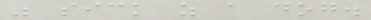was sick as a dog.
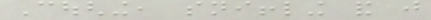Coughing, sniffling and just
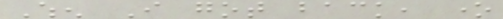When I got back, one
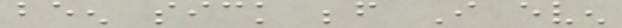been sick before I even
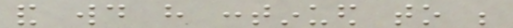and would have continued to be
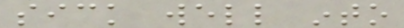sick well into
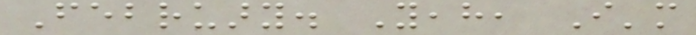February. Yeah, I'm
